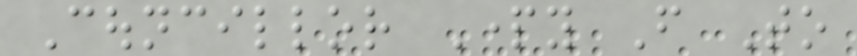Councillor Party From To
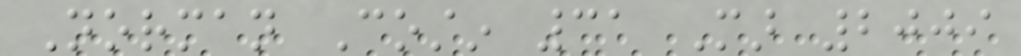Norman Costin 31 Mar 2009
